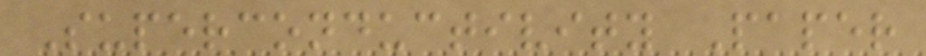Superconductivity Paper
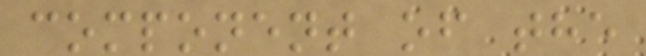component of the
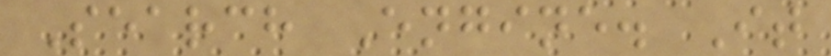Search Engine. It
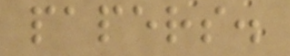papers.
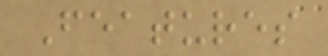Features
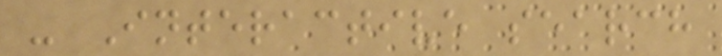- Interactive search
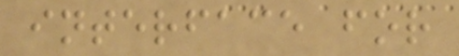interface for
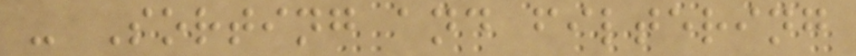- Sorting and filtering
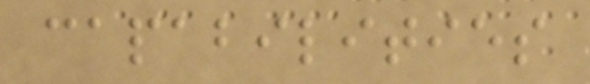capabilities
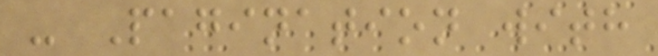- Pagination with
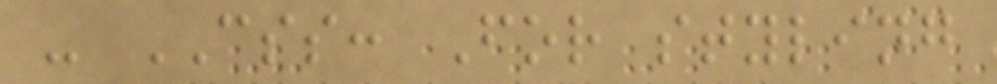- CSS: For styling
